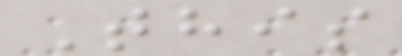This
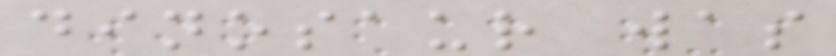dinosaur was
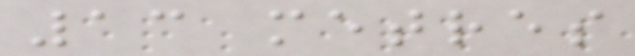13 metres
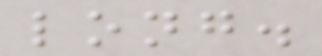long.
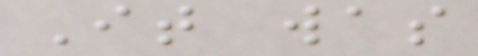It was
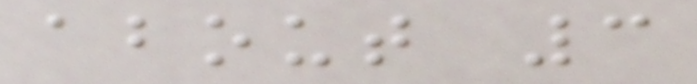about 3
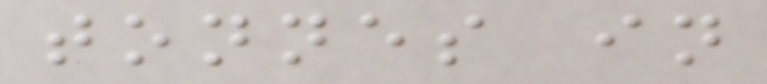tonnes in
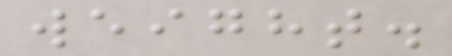weight.
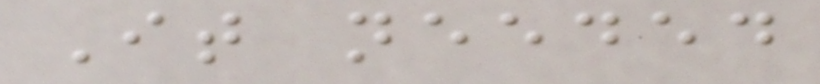It needed
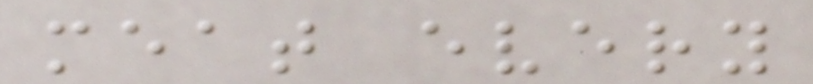meat every
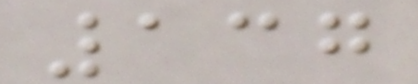137
